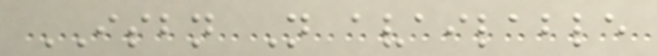ISBN Not available
